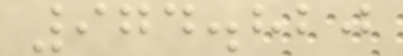974.820
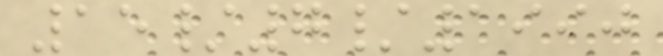15/7/1990
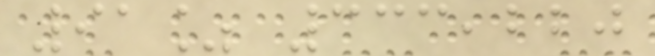91% 333,220
